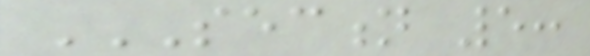SECTION 5:
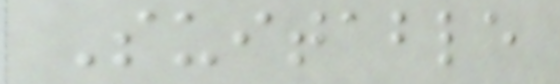Suitable
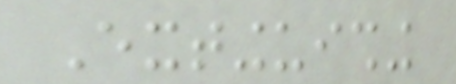Extinguishing
